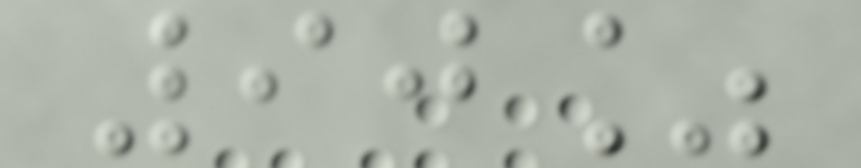90%
